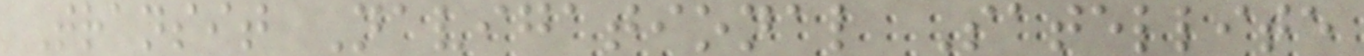Transit Navigational Satellite
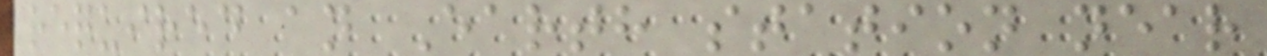required an Earth station near
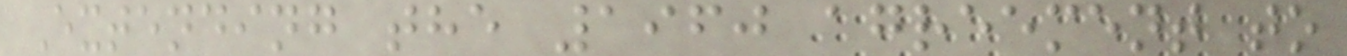Extending the 1960 agreement to
